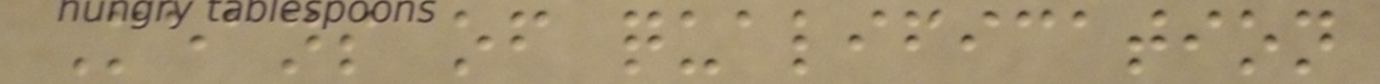Means of qualification
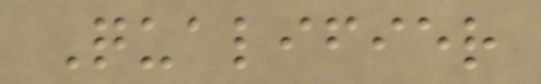Qualifier
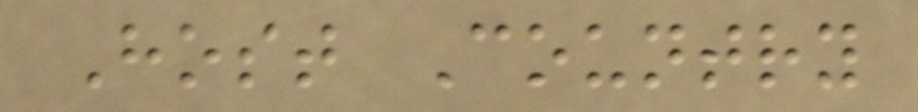Host Country
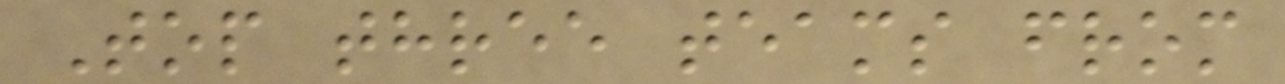Top three teams from
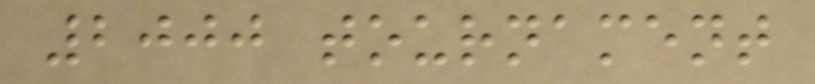2000 tournament
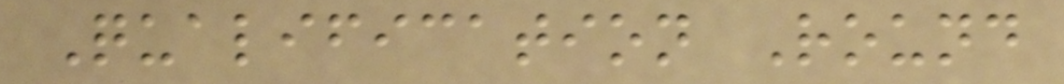Qualification Round
